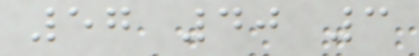57 40 3
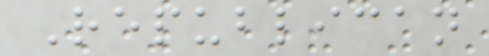Republican
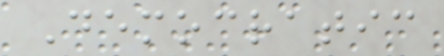Democratic
